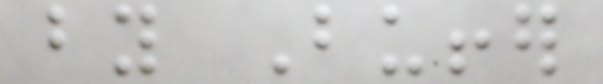by Buffer
